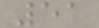51
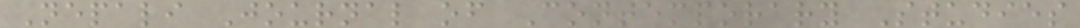Nepali Journal of Contemporary Studies
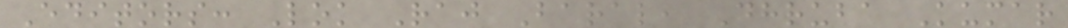Editors: Lok Raj Baral, Dhruba Kumar
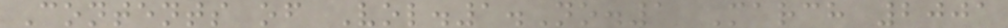Contents of Vol.1.No.1 March 2001
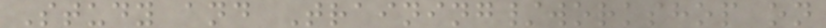Study and Training/workshop on
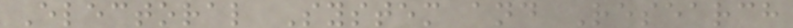Electoral System and Research
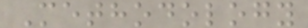Methodology
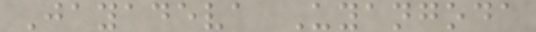Jayadeva Uyangoda
